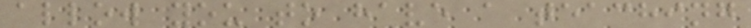allow you to have a teaching
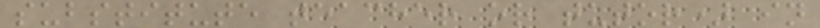substitute teacher or tutor) in
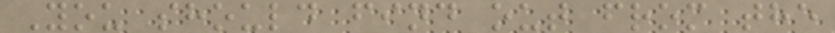You should find out from the
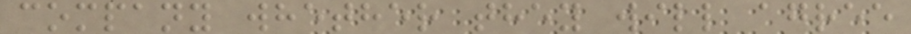company whether they will agree
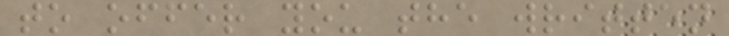to offer you the written
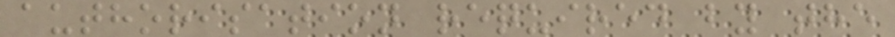authorisation required by the
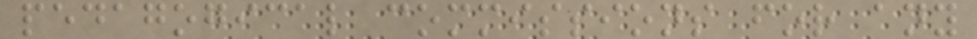pedagogical commissions for any
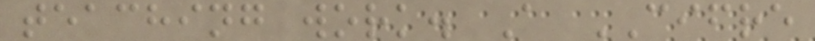teaching work. A CIFRE
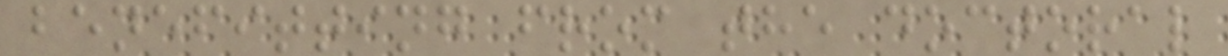benefitting from the doctoral
